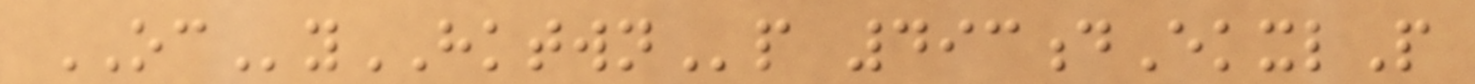OCyHKTWNp 493dEkxlP
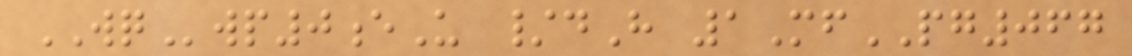WQwp0eU /dH 1MfPG067
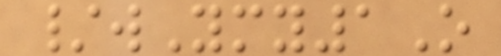/wYmy1O
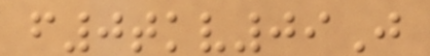f0tkv09J
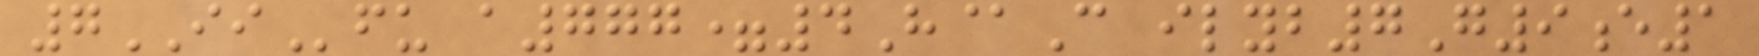7IIfu a777=4H@C ilyb7G9e1
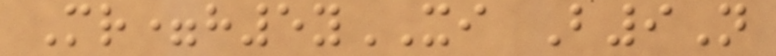Mr=h5yXI B9N
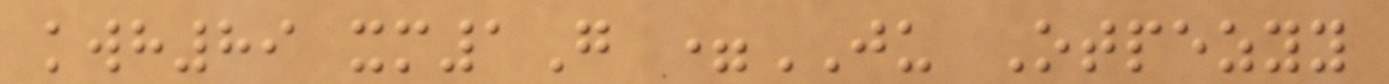kwh89 xm1G =JU Otpezyy
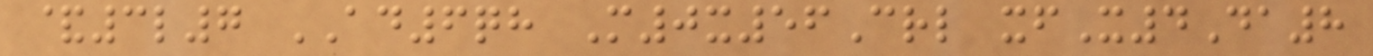&3l7 AD6qh M0x56Crl xfX4Da8
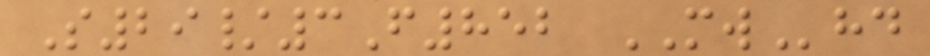S29/3F852 MWhd
